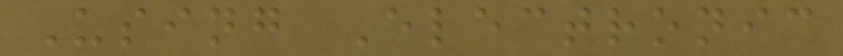Using Electronic
